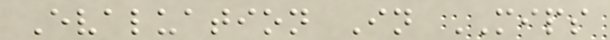Evaluation In MIPS
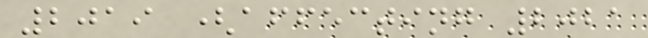2019 (affecting 2021
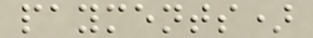payments)
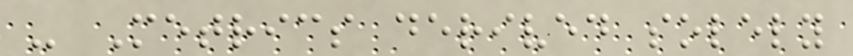- Metrics derived solely
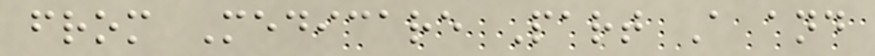from Medicare Part A and
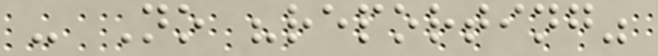- No "reporting"
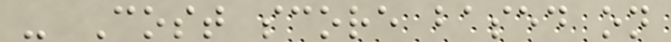- Cost score based on
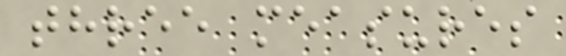three measures
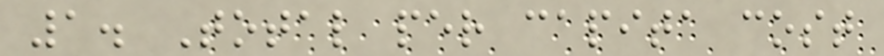1. Total per capita cost
